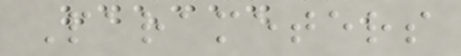Parameters
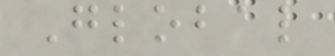Global
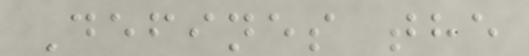Defines the
